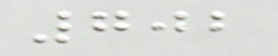702
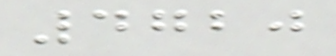4720
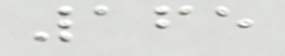165
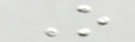O
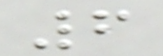6
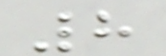8
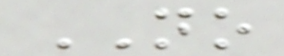NO
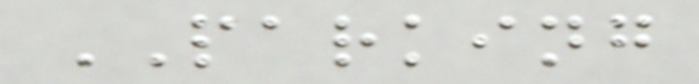PARKING
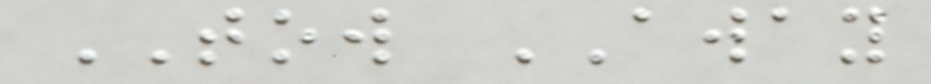TOW AWAY
